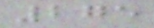275
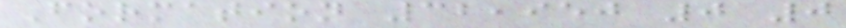Formation 32,950 0 0
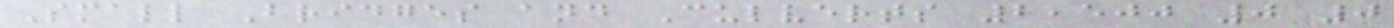Small Bridges and Culverts 2,500 0 0
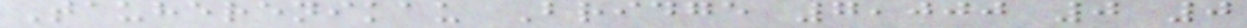Tauherenikau Bridge 7,000 0 0
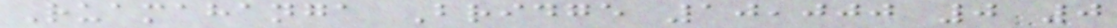Ruamahanga Bridge 10,000 0 0
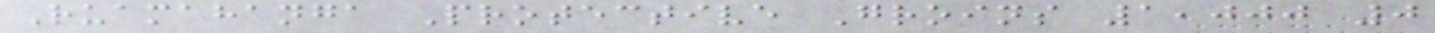Ruamahanga Protective Groins 1,000 0
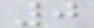0
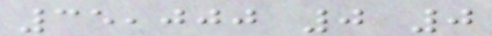35,000 0 0
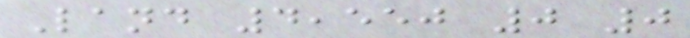Land 4,550 0 0
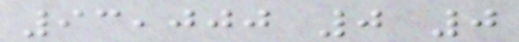93,000 0 0
